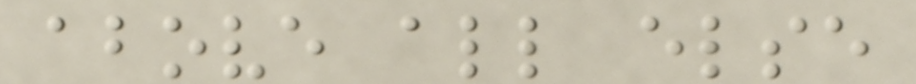above all else
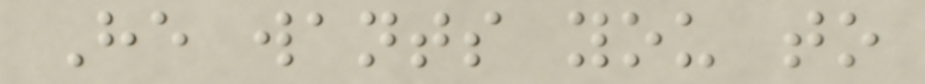He wants you to
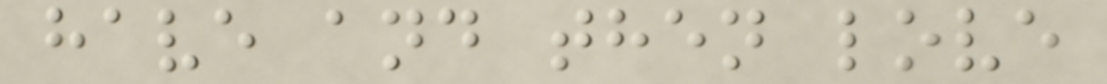have and then love
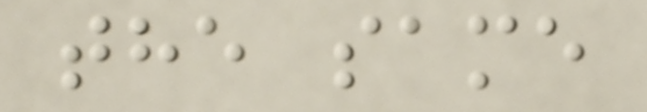the same
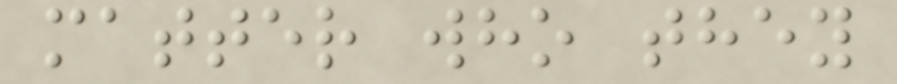matter who they
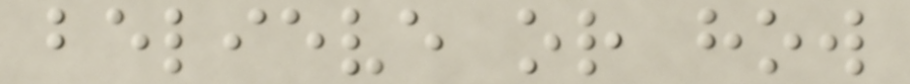believe or how
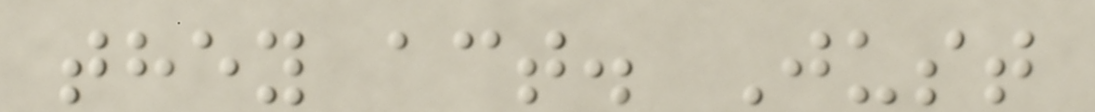they act. Just
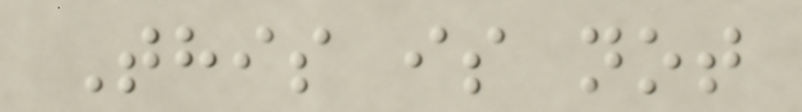This is not
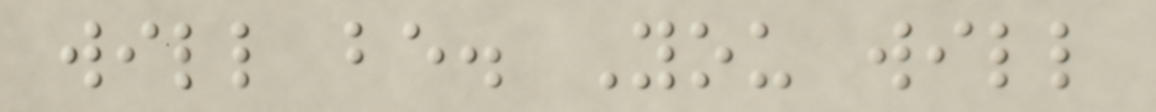will be. You will
